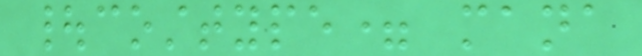|costtype= mana
